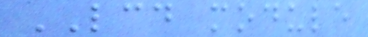LCD module
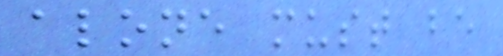alone must be
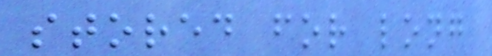stored for long
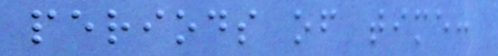periods of time:
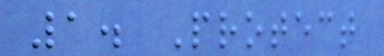1. Protect
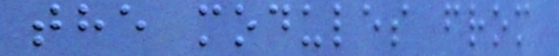the modules from
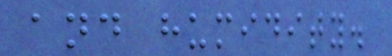and humidity.
